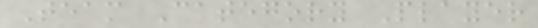Team Category Player
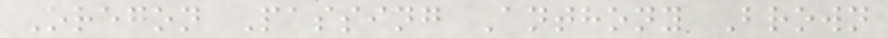Oregon Passing Anthony Brown
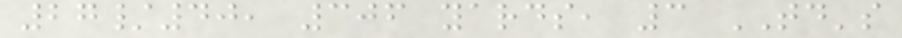27/40, 306 yards, 3 TD's
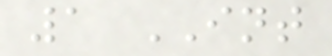1 INT
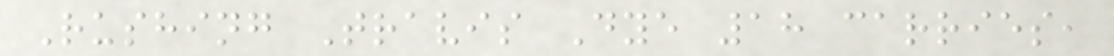Rushing Travis Dye 18 carries,
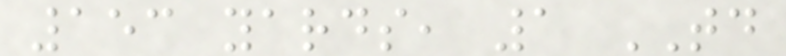153 yards, 1 TD
